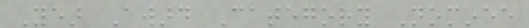Year Award Category Nominee
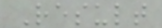Result
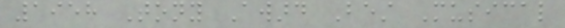1958 Tony Award Best Musical
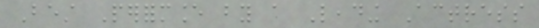Best Performance by a Leading Actress
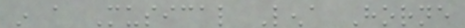in a Musical Lena Horne
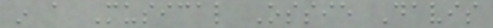in a Musical Ossie Davis
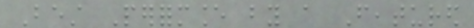Best Performance by a Featured
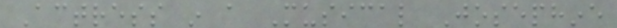Actress in a Musical Josephine
